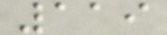119
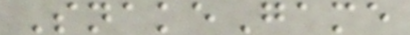SnakeGame
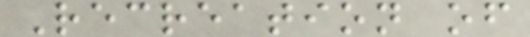Recreation of
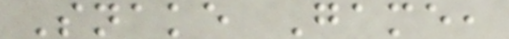Snake Game,
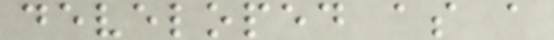developed as a
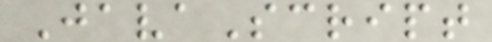JavaScript
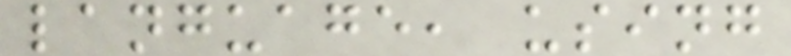language, using
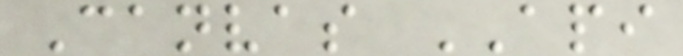Canvas API
